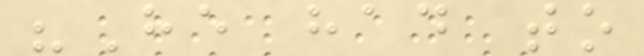"He had to
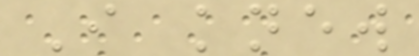I knew
